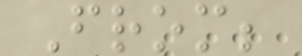From;
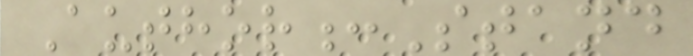Author:Stand
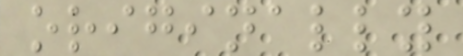originally
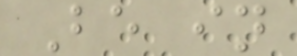Be in
